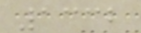1332
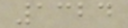1324
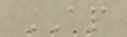AP
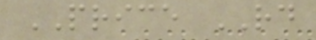PRICE RD
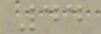44
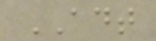ADT
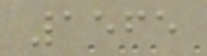1565
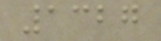1327
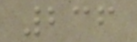236
